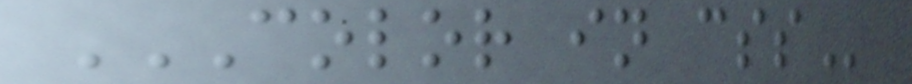COLOR IN CSS
